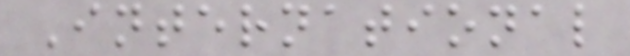International
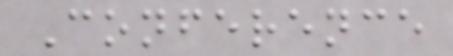Conference
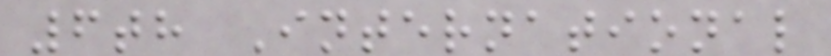6th International
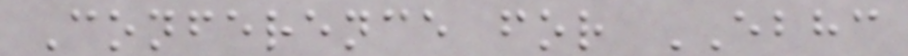Conference for EBHC
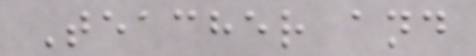Teacher and
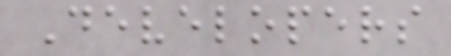Developers
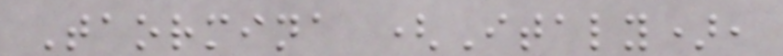Taormina (Italy),
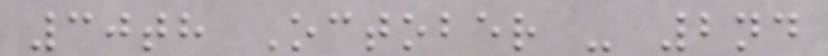30th October - 2nd
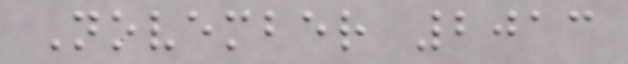November 2013
